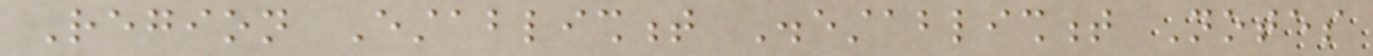Region Establishment Disestablishment Notes
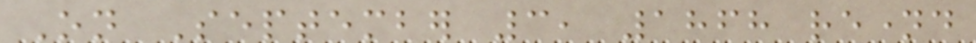On September 3, 1868 renamed
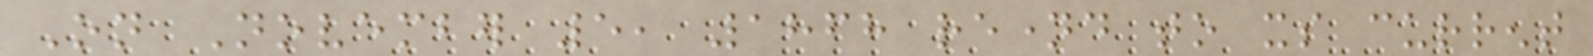On November 5, 1868 renamed to its current
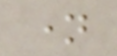name
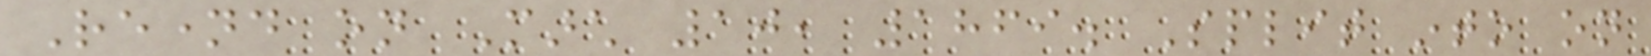Renamed on March 10, 1869. Split into on
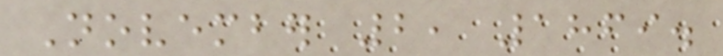November 2, 1869.
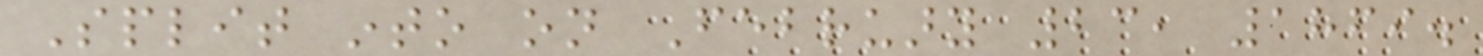Split into on February 23, 1869.
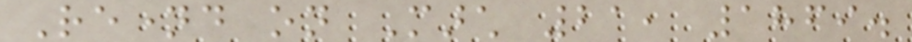Renamed on March 21, 1869.
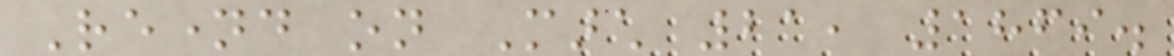Renamed on March 21, 1869.
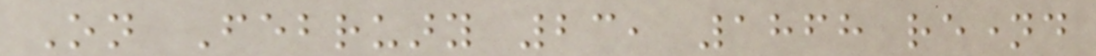On February 23, 1868 renamed
